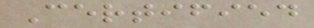Certified
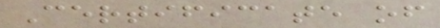Certificate of
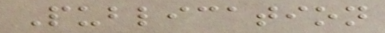Publication
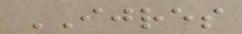IJRES
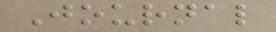Journal
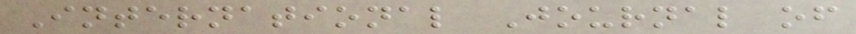International Journal of
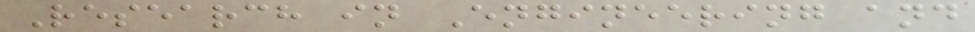Research in Engineering and
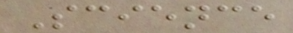Science
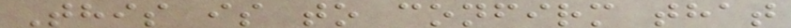This is to confirm that
